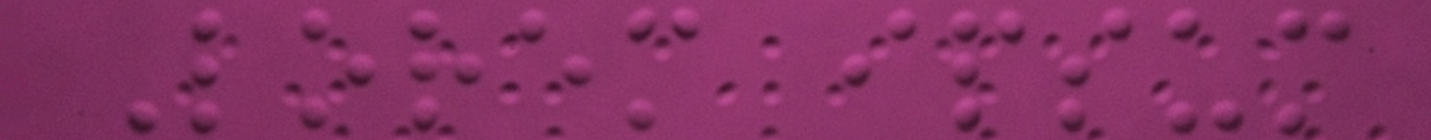Lorem ipsum
